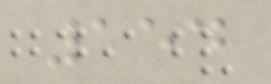154
